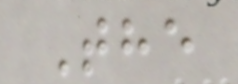The
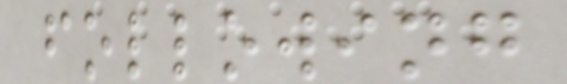following
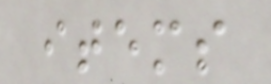items
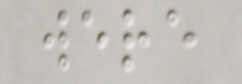were
